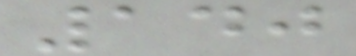140
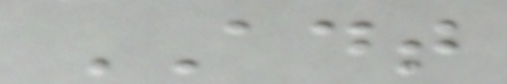ADT
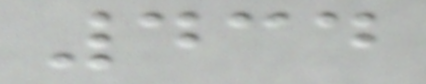434
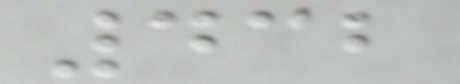432
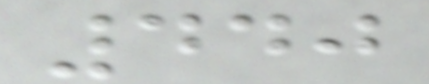440
